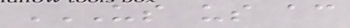US US AC
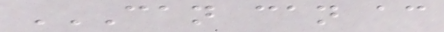CAN CAN AC
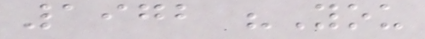1972 "You
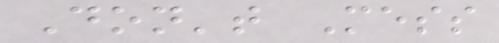Don't Mess
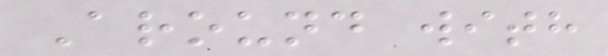Around with
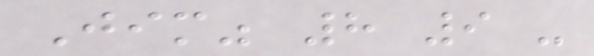Jim" 8 9 -
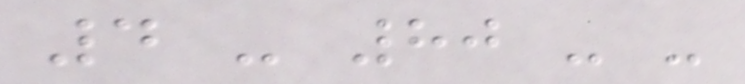4 - 80 - -
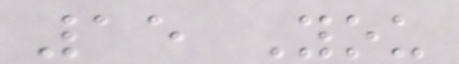15 You
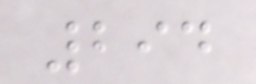294
